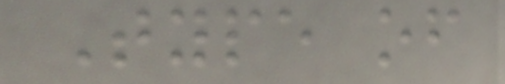Type of
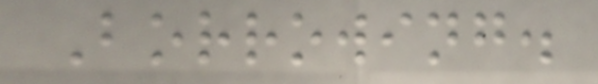Borrowing.
